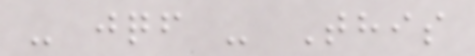- jqf - This
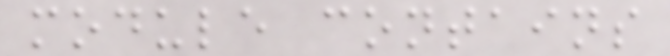module contains
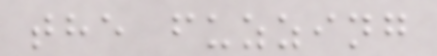the fuzzing
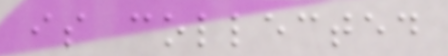is collected
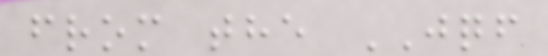from the JQF
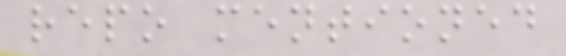repo mentioned
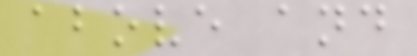above and
